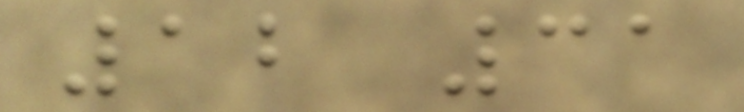12 31
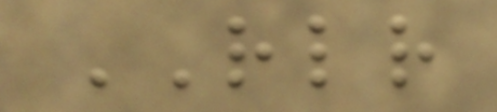RLR
